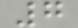7
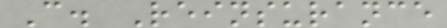C. Reinsurance
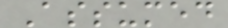Assumed
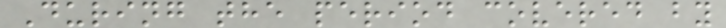During the period covered by
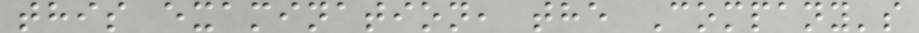this examination, the Company's
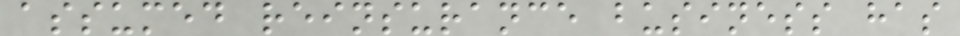assumed reinsurance business has
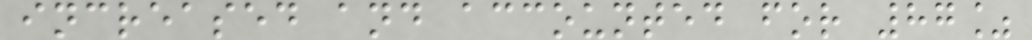increased and accounted for 87%
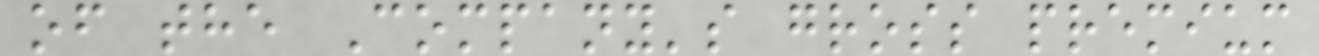of the Company's gross premium
